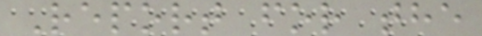Report for the
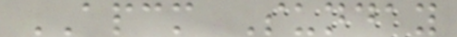APCM Sunday
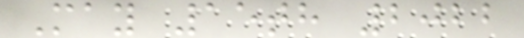May 15th 2022
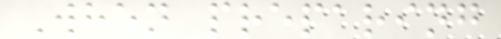When preparing
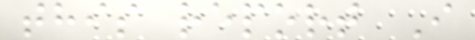this report I
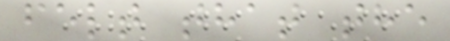felt that the
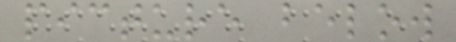picture below
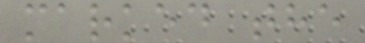marked the
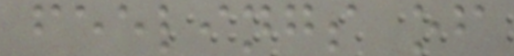feelings of
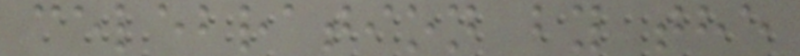celebration by the
